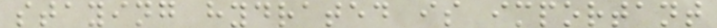staying hydrated is important
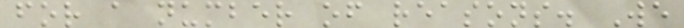for a number of reasons. We
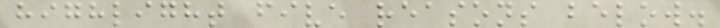highlight five reasons below.
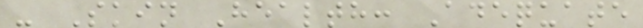- Skin Health: Adequate
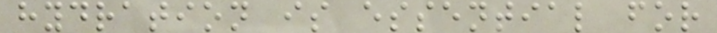hydration is essential for
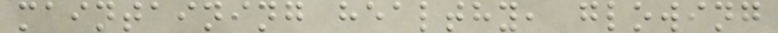maintaining healthy, glowing
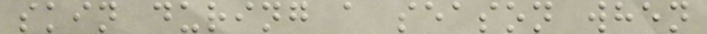skin during a season when
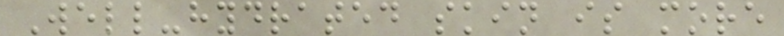Well-hydrated skin is more
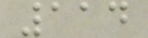114
